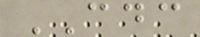CDC
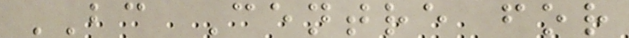BC Centre for
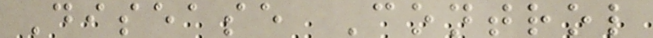Disease Control
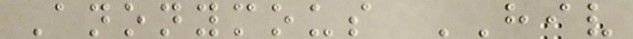Anonymous HIV
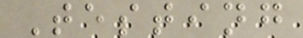Testing
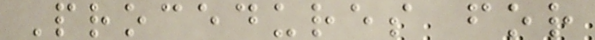Procedures for
